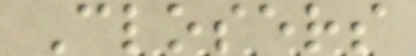Closers
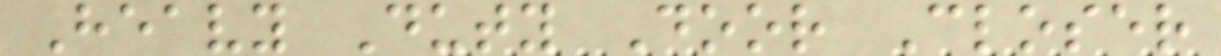Heavy Duty Door Closer
